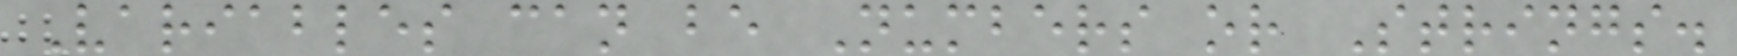Variables can be Numbers or Strings.
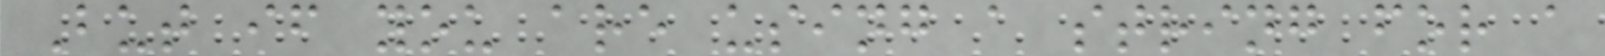But if you are using a string for a
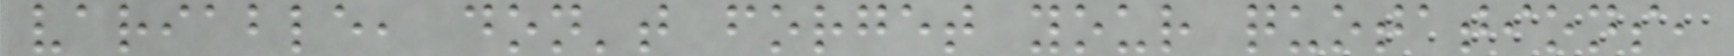variable, don't forget your quotations,
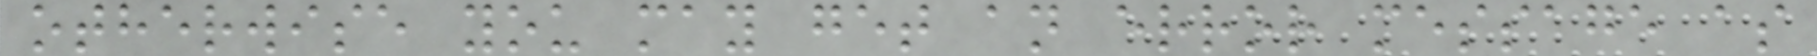otherwise you may get an error message as
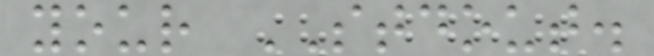your STDOUT.
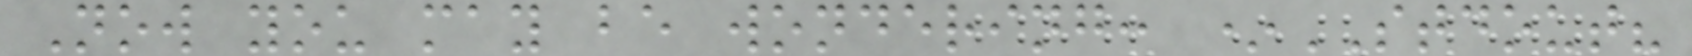Now you may be wondering: *STDOUT?
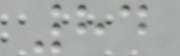84
